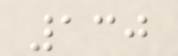130
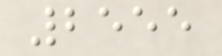2555
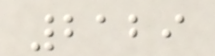2129
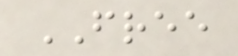FREE
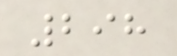298
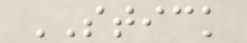STICK
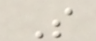S
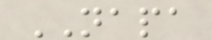NAPA
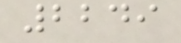2249
